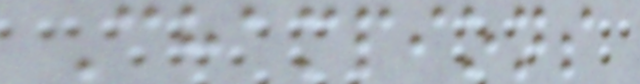Champions
